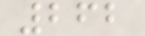262
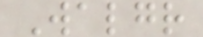Walgr
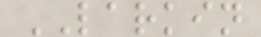LARKIN
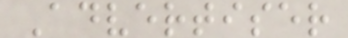Advertiser
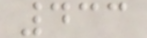433
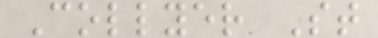Collyer St
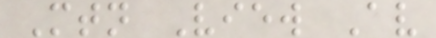Mtn View Av
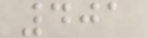401
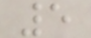5
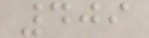409
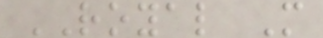ROYAL M
